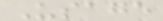Usage
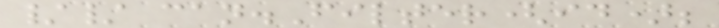// can.Filter(id);
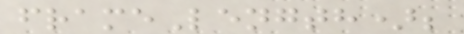frameLength);
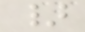}
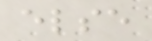else
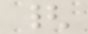{
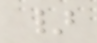}
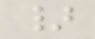}
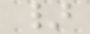}
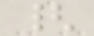{
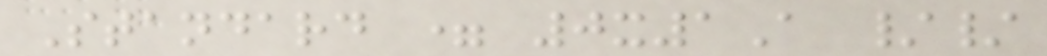Standard = 0x1A //
